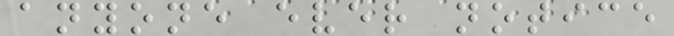anyone ever notice
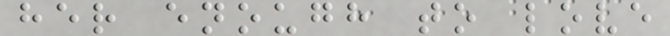her enough to love
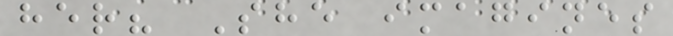her? She imagines
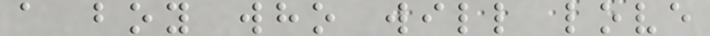a boy who will love
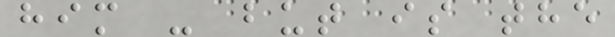him - but is the
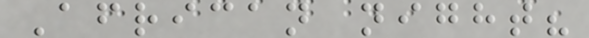African night?
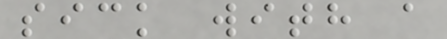sick with a
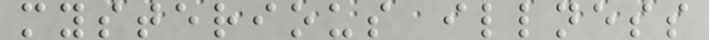mysterious illness
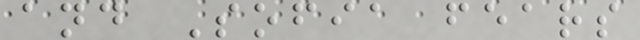and Sofia fears
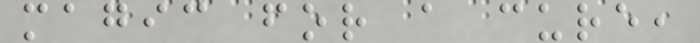magic for a cure,
